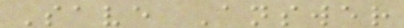Save Answer
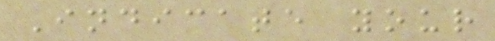Indicate your
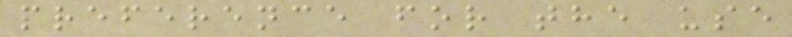preference for the use
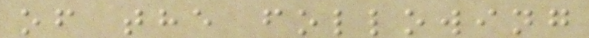of the following
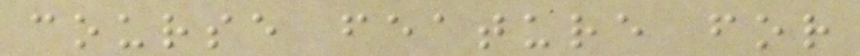course feature for
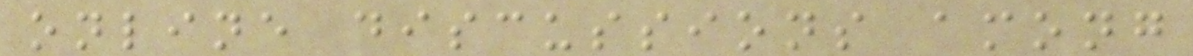online discussions among
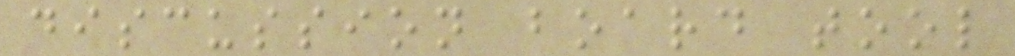discussion board tool
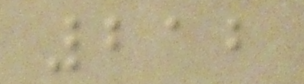212
